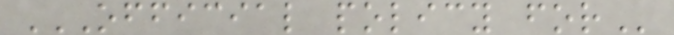OFFICIAL POLICY FOR
